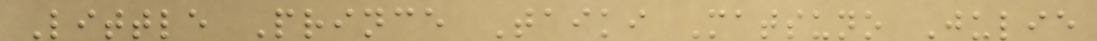Little Prince Taiki Matsuno Julie
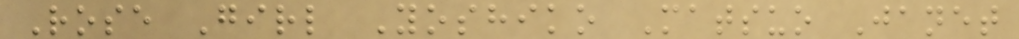Rose Girl Yoshiko Matsuo Janet
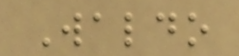Waldo
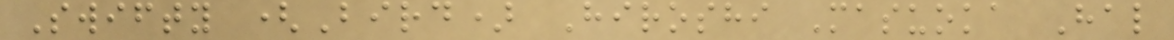Swifty (Bird) Hiroshi Masuoka Hal
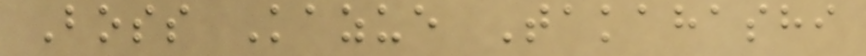Boss Kazue Takahashi
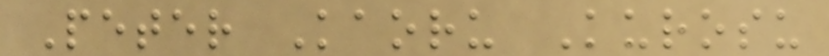Peter Kaoru Kurosu
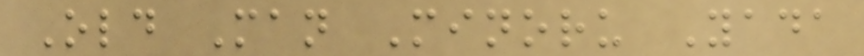Old Man Minoru Yada
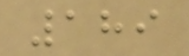189
